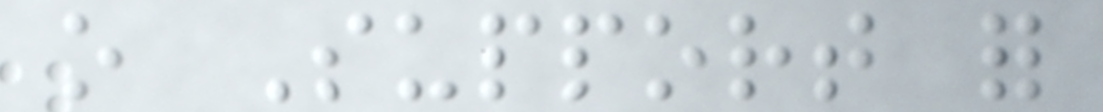o Support for
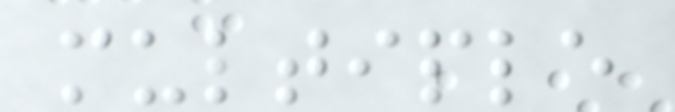multiple
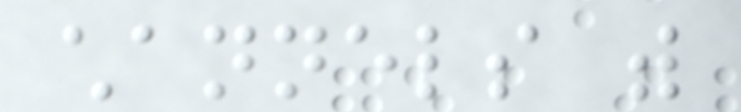channels with
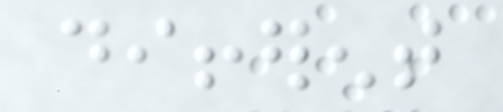different
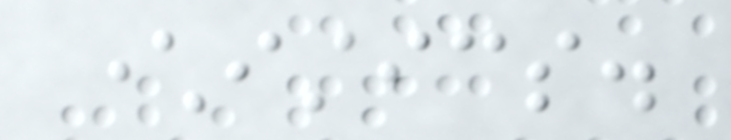characteristics.
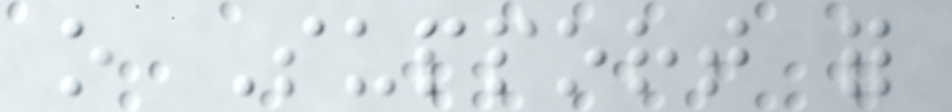o Support for
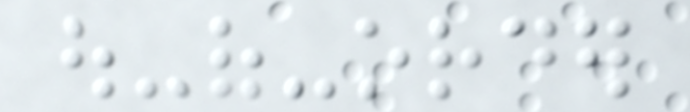out-of-order
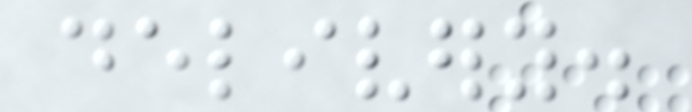delivery.
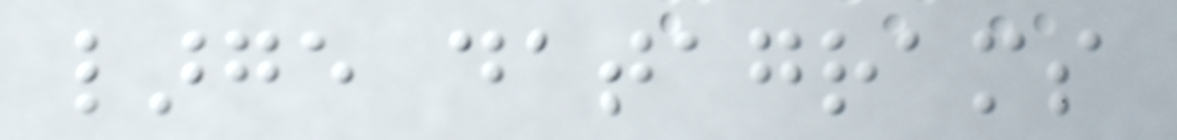large datagrams
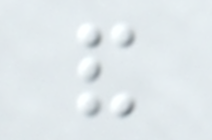and
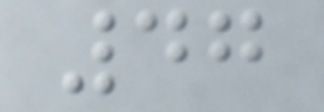47
